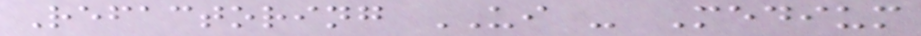Refactoring UI - Medium
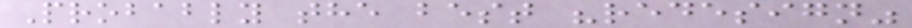Probably the best "redesign"
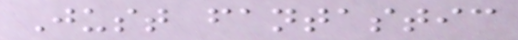Just fantastic
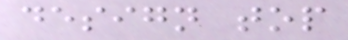design top
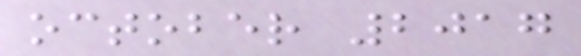october 2017
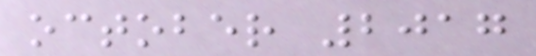october 2017
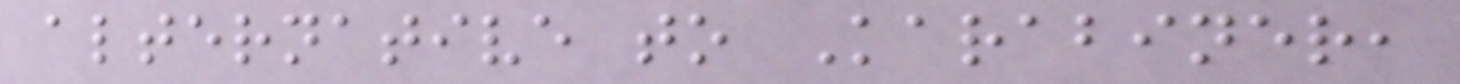alternative to Karabiner,
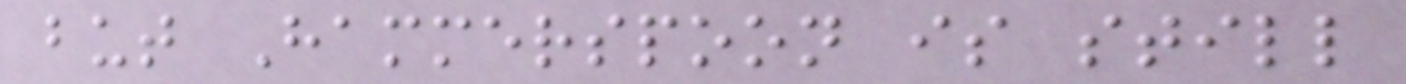but Hammerspoon is still
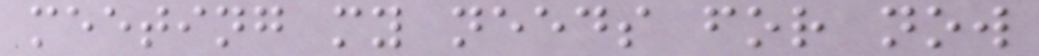meeting my needs for now
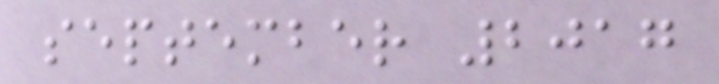september 2017
